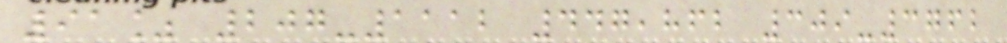91% 207-1112 447,862 309-3762
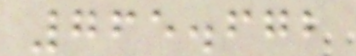765.672
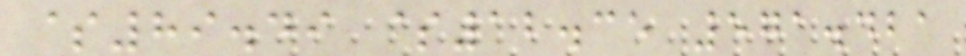$89.49 $12.35 571.421
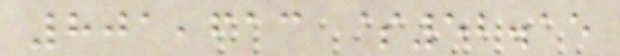801,613 $52.15
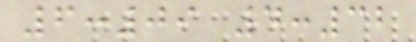6:09 4:32
